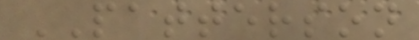PATTERSON
